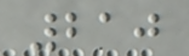210
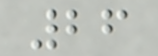26
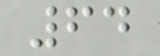64
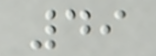49
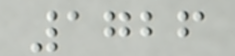1726
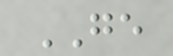GE
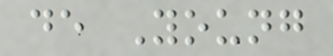de Young
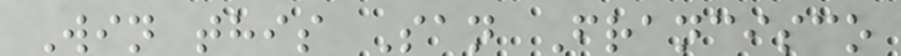Win this San Francisco
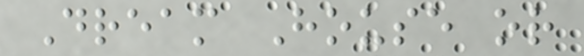Dream House or
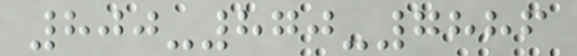800-870-7886
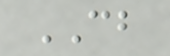CB
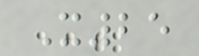X25
